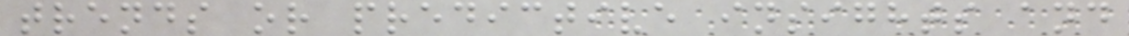trends or predictive insights and
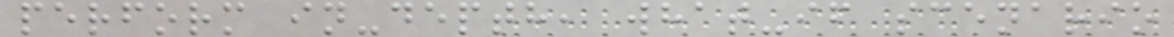perform in-depth, what-if scenario
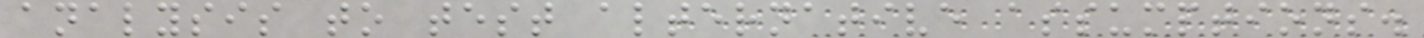analysis to test alternative assumptions.
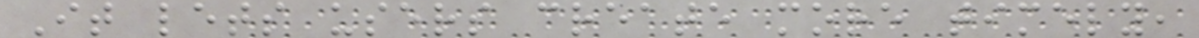It lets users create more timely,
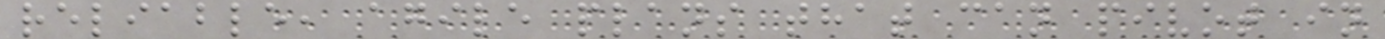reliable, agile plans that can pivot in
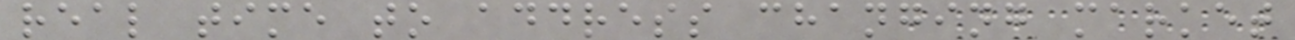real time to address changing market
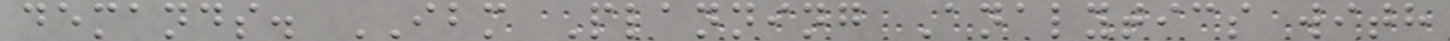demands. IBM Planning Analytics with
